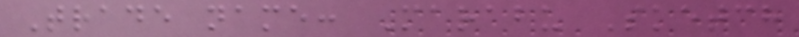Trade name: Marabu Sketch
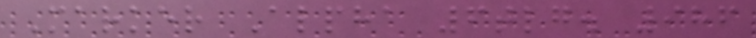Marker Alpha 6tlg. 986
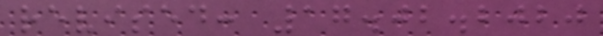revised: 17.02.2020
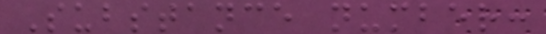Substance number:
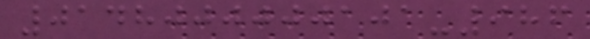0148000000101-986
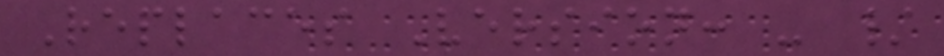Replaces Version: - /
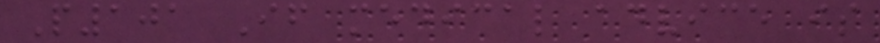P101 If medical advice is
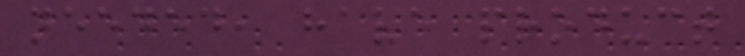needed, have product
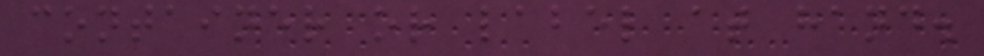container or label at hand.
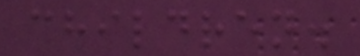children.
